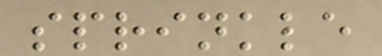sprinkle
